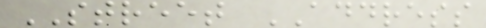STREET ADDRESS
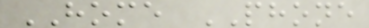HOME PHONE
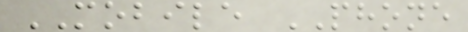MOBILE PHONE
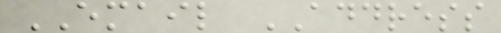EMAIL ADDRESS
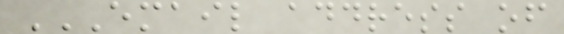EMAIL ADDRESS OF
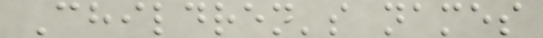Children's names
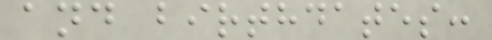and birthdates:
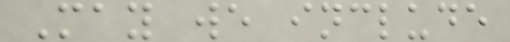May we include
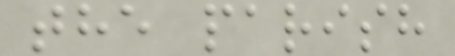the parish
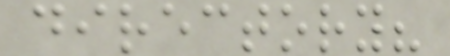directory?
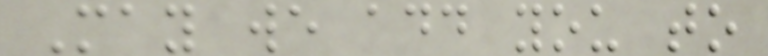May we add you to
